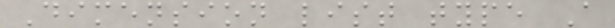Dimension list type A
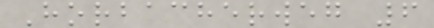Horbacherweg 6
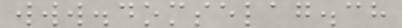www.domselag.ch
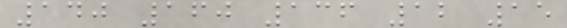140 160 136 12 15
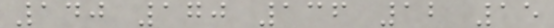140 170 136 12 15
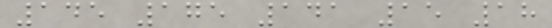145 175 141 15 18
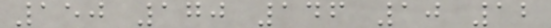150 170 146 10 12
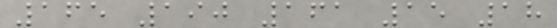165 190 161 15 18
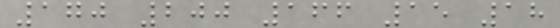170 200 166 15 18
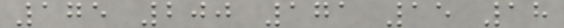175 200 171 15 18
